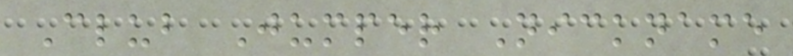Club Jumper Nickname
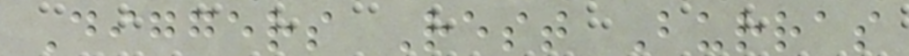Diggers Rest Burras
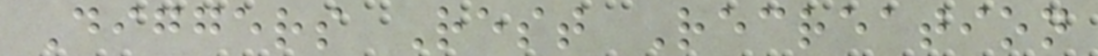Diggers Rest Recreation
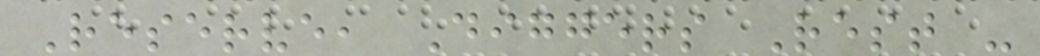Reserve, Diggers Rest -
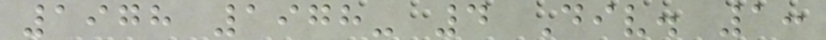1978 1978- 4 Div. 1:
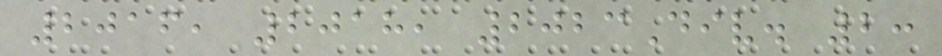2016, 2018, 2023Div. 2:
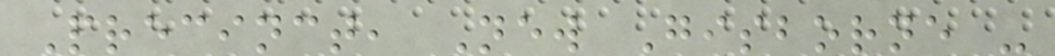Precinct, New Gisborne -
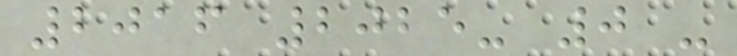2016 2025- 0 -
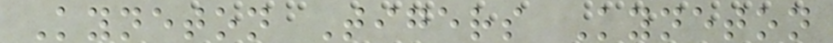Kyneton Tigers Kyneton
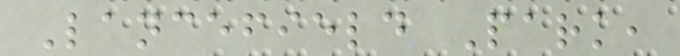Lancefield Park,
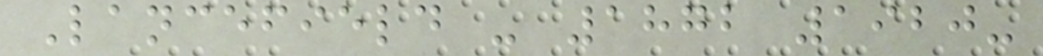Lancefield - 1872 1920-
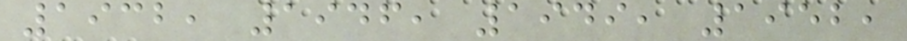1932, 1946, 1949, 1952,
